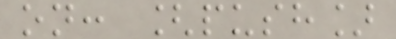on: [push]
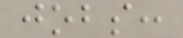jobs:
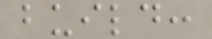build:
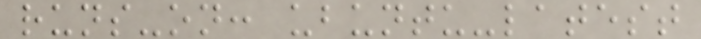runs-on: ubuntu-latest
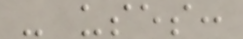- uses:
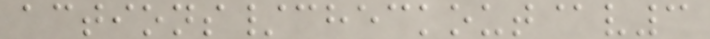actions/checkout@v3
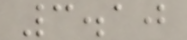3.10
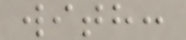with:
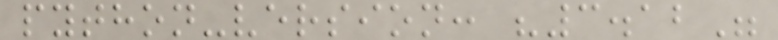python-version: "3.12"
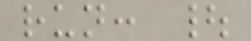run: |
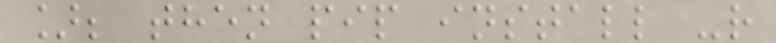]; then pip install -r
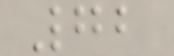72
